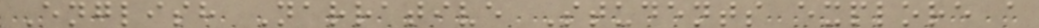English Narrative Students explore a
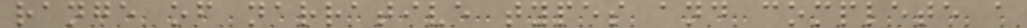range of narrative types and complete a
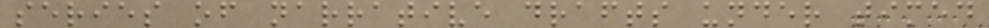series of narrative drafts under timed
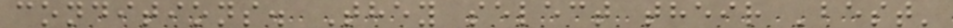conditions. They select their 'best'
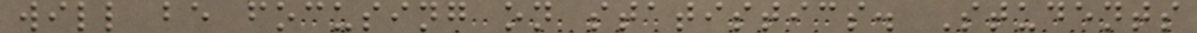will be focusing on statistics. Students
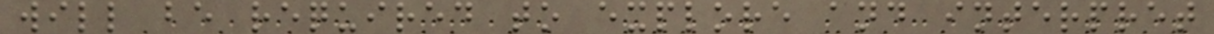will be required to explore and interpret
